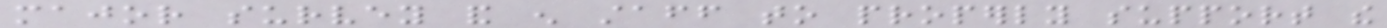major survey and enough staff to properly support the
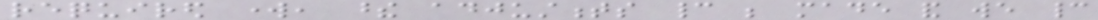required work, these adjustments cannot be made and we cannot
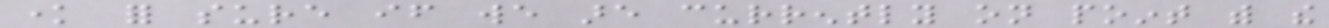know for sure if we are currently on point with the
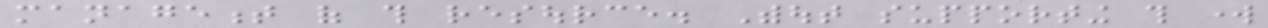management of this resource. Without supporting this work
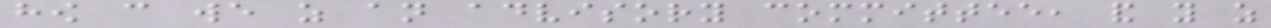how can we as an advisory committee, and you as
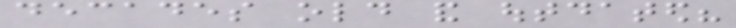decades old and outdated?
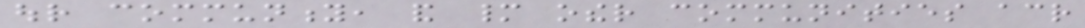our community, and many other communities across
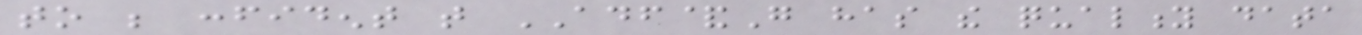to be confident that ADF&G has the quality data
